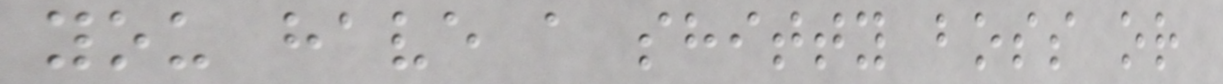you have a shitty boss or
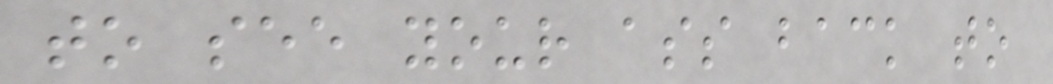to see your ass back to
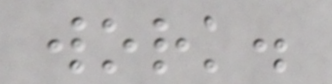work.
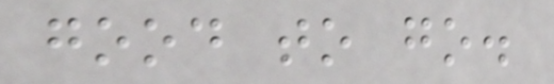good to go.
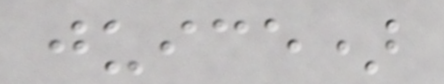juice)
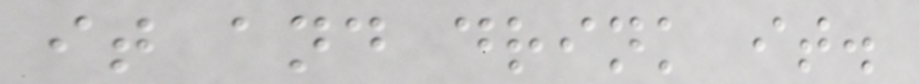it and drink it.
